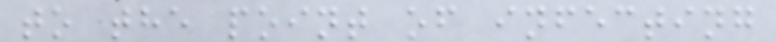to the point of infecting
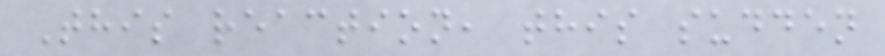This reaction, this sudden
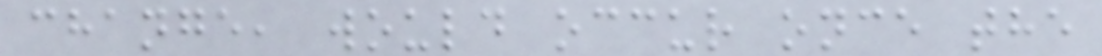change, would occur once the
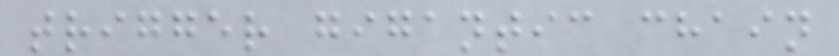trigger gigantic chain
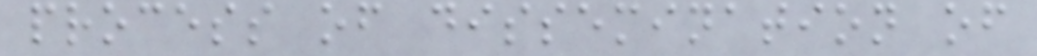process of dissemination of
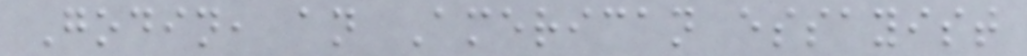Godin, an American essayist
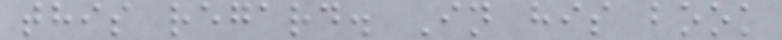this regard. In his book
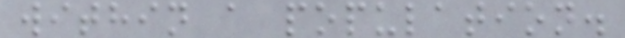within a population.
